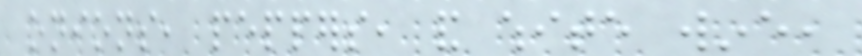onions, peppers, and white wine,
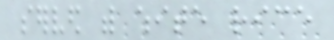served with white rice
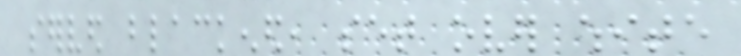served blackened, set over white
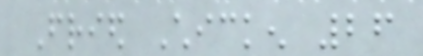Fried Chicken 26
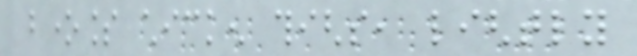boneless chicken thighs, lightly
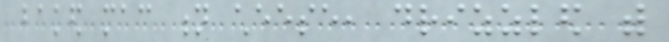baked mac n cheese, drizzled with
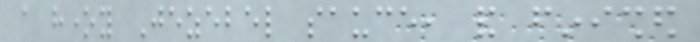a honey Jezebel sauce, and finished
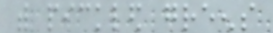with pickled greens
